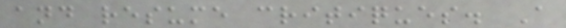and resume critiques. A
